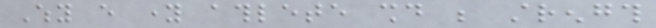Why every young athlete should be strength
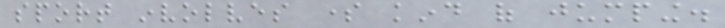sport involves some kind of jumping.
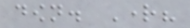down. Right?
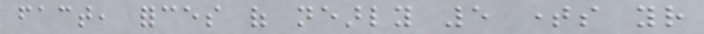fact, forces of nearly 5 times your
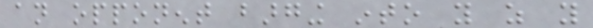an opponent barging into you as you
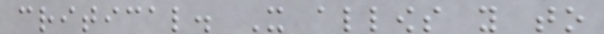critical. It allows you to
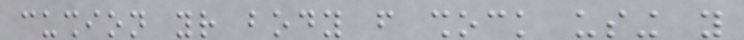cushion your body from shock using you
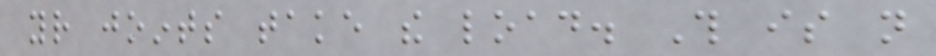your joints take the load. This is not
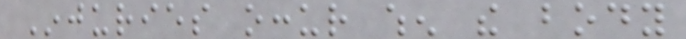Injuries occur when the body
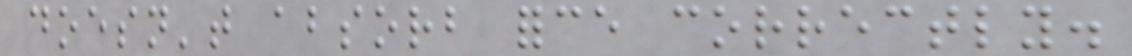doesn't absorb force correctly.
